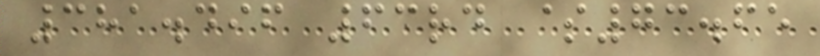381.496 63rd $73.65
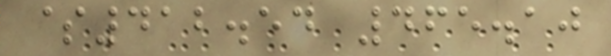$412.54 465.10
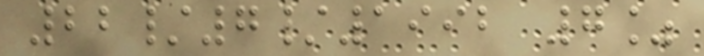22/7/1992 7%
